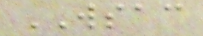WSAC
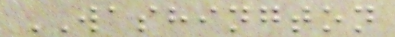WASHINGTON
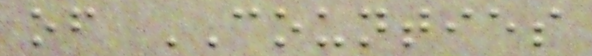of COUNTIES
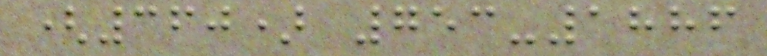(360) 753-1886
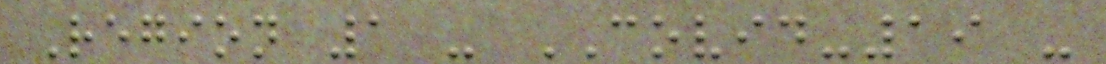Region 1 - COVID-19 -
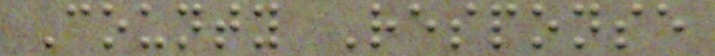County Response
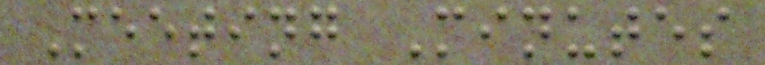Meeting Minutes
